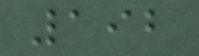192
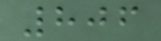806
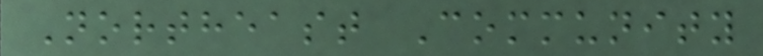Northeast Community
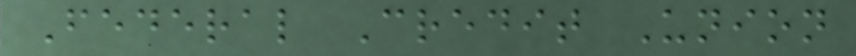Federal Credit Union
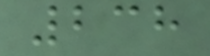238
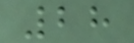28
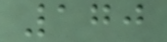170
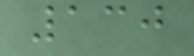130
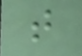t
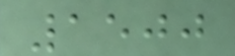1500
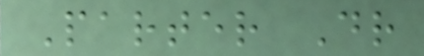Parter Dr
